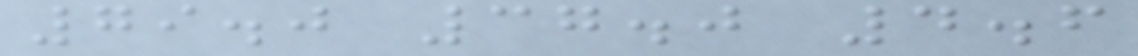79.0 37.0 4.6
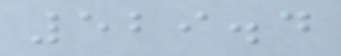529.4
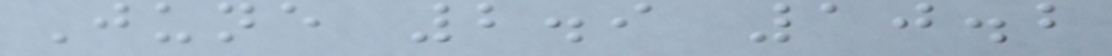June 2.9 10.2
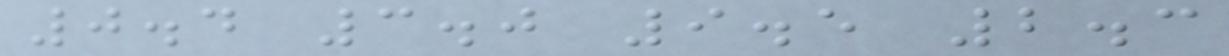0.4 3.0 9.5 2.3
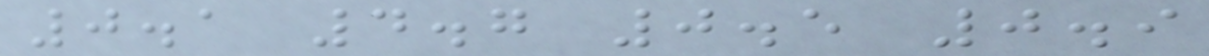0.1 4.7 0.5 0.9
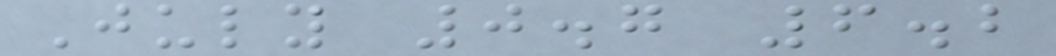July 0.7 6.2
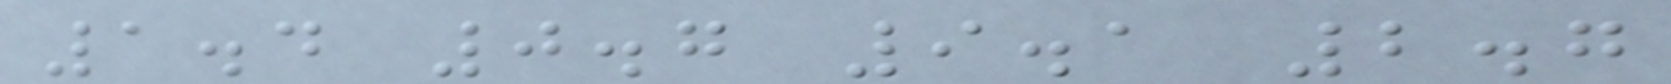1.4 0.7 9.1 2.7
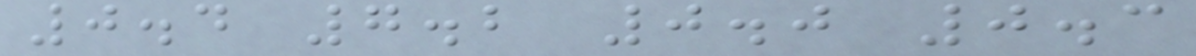0.4 7.2 0.0 0.3
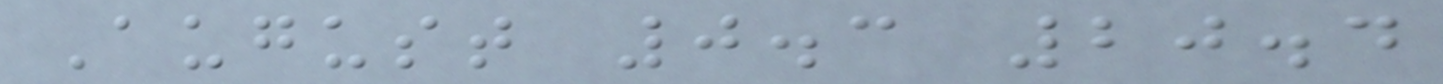August 0.3 20.4
